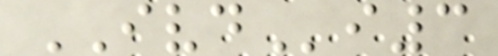IVDi3
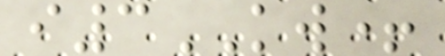i3KW+
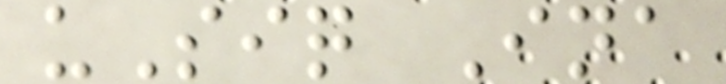uSiq Ina
